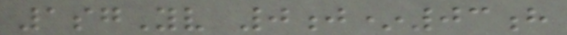1sgYv 0j*03h
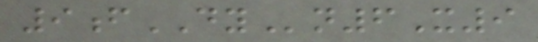9fDYn6X9
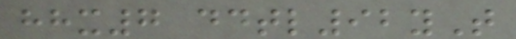hhx7 ddtl92yT
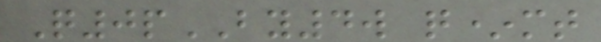Q0pBY4w q*mt
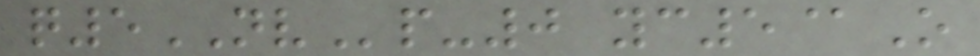q5NVp-0 yc5@O
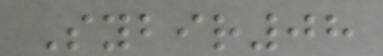Sybir08
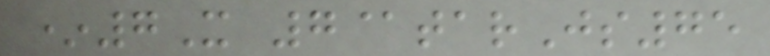*7X 7@tarJs75
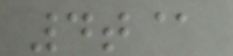4t@
